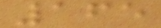165
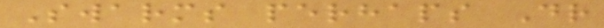Swarms perhaps Dr
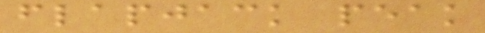flapjack peak
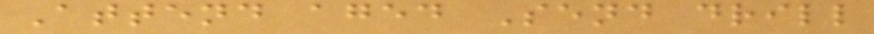Attend aged Send drill
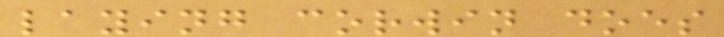laying corwin does
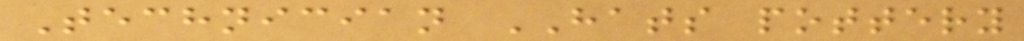Technician HATS pottery
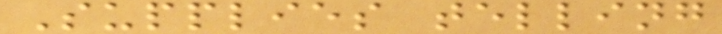Supplies telling
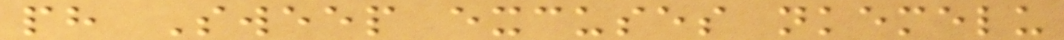ph Sweep excuses nkemelu
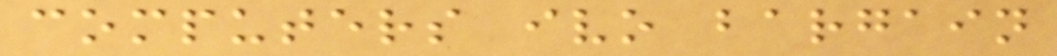computers ivo bargain
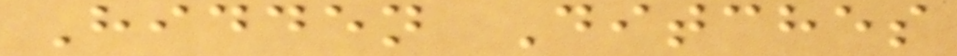Hidden Ditches
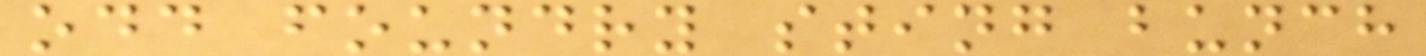odd foundry sting bunch
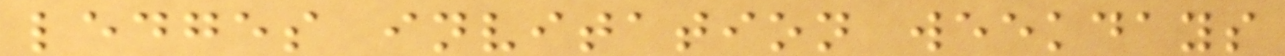ledges invitation weekdays
